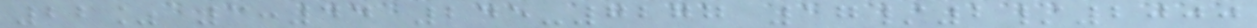22% 3:44 245-7277 17/2/2000
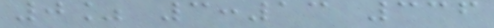0% 3:13 336
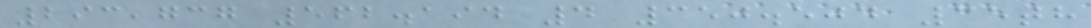293,737 562.194 4 350.504 35th
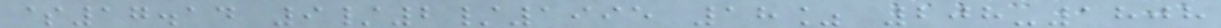$17.14 9/2/1995 18% 208-1808
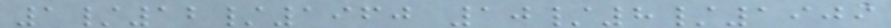1/12/1960 10/8/1909
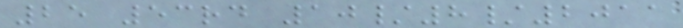25 53rd 10/8/2011
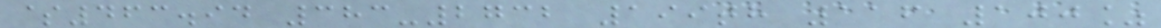$463.94 383-2732 199th 116 100%
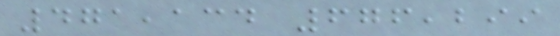471,134 676,299
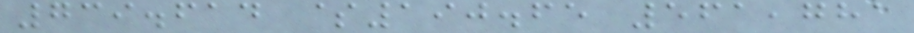739.614 $190.65 561,781
